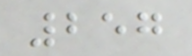257
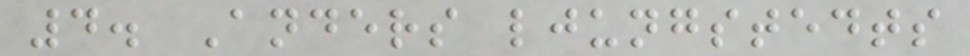4. Anders ljungstedts
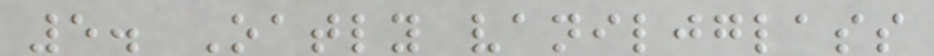5. Oatly vaniljglass
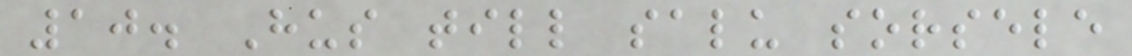10. Hus till salu sorsele
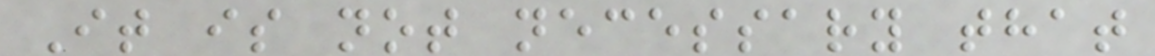It is not necessary that
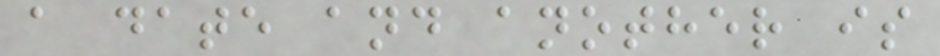a date and another is
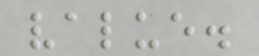value.
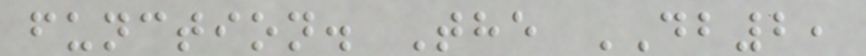function. The DB2,
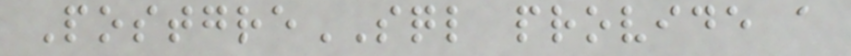PostgreSQL provide a
